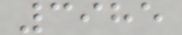3985
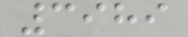3989
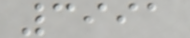3991
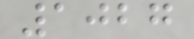1027
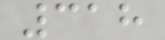318
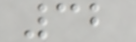32
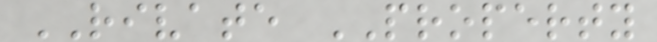RIVATE PROPERTY
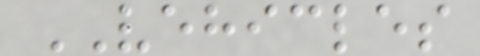VEHICLES
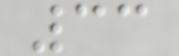33
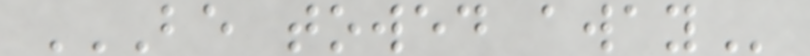BE TOWED AWAY
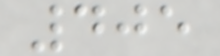405
